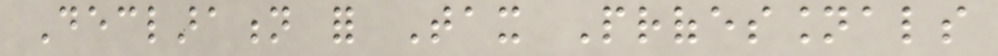Declaration for Tax Professionals
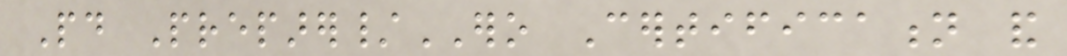Paid Preparer/ERO Certification and
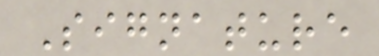Signature
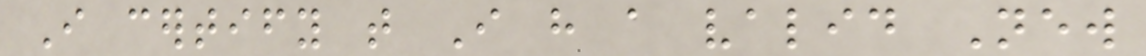I certify that I have a valid New
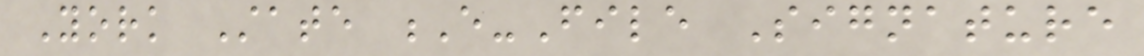York State E-File Signature
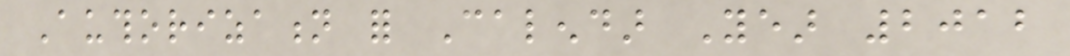Authorization for Calendar Year 2012
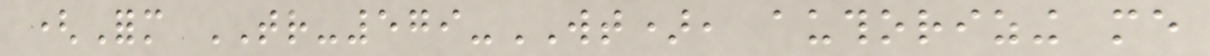(Form TR-579-WT), authorizing me
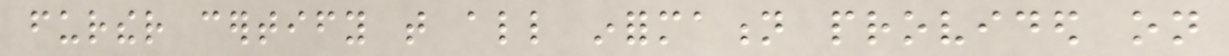further certify that all information provided on
